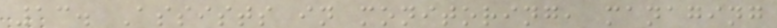13. Assists in monitoring, managing
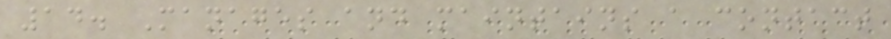14. Manages and maintains a contact
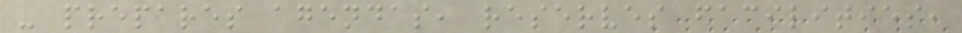- prepares agendas, reserves facilities,
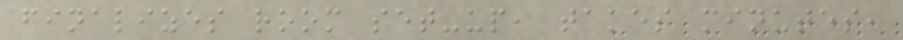finalizes room set-up, takes minutes,
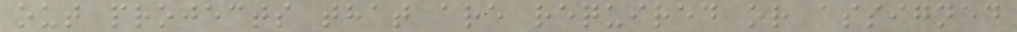out projects that are required or assigned
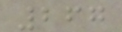267
